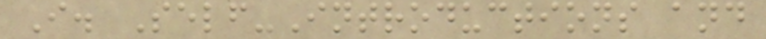I. Self-Introductions and
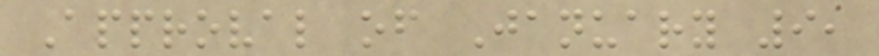Approval of January 9,
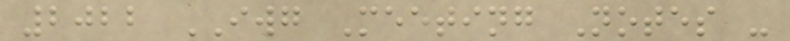2022 IWG Meeting Notes -
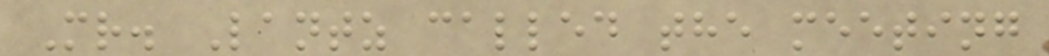Mr. Lantz called the meeting
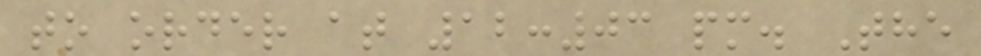to order at 12:03 pm. The
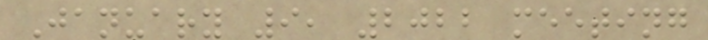January 9, 2022 meeting
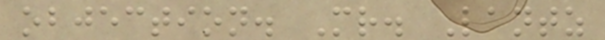objection. Mr. Lantz
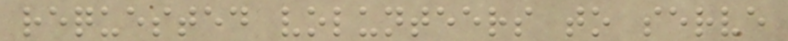requested volunteers to serve
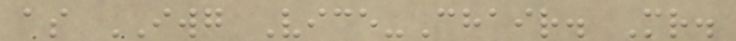as IWG Vice-Chair. Mr.
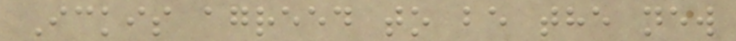Ickis agreed to be the new
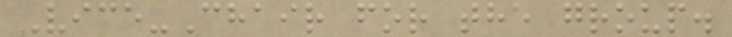Vice-Chair for the group.
